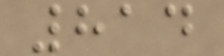814
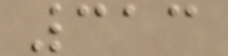313
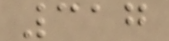317
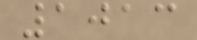1013
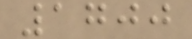1700
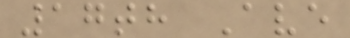17th Ave
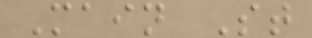Main St
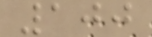100
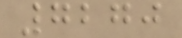7270
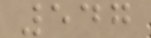547
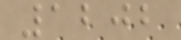1202
